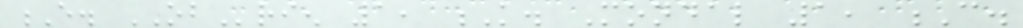E. OBrien 1, K. Mondal 1, C.
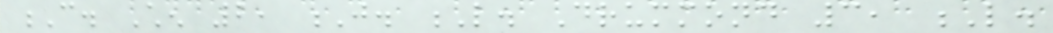C. Chen 2, J. L. Drummond 3, L.
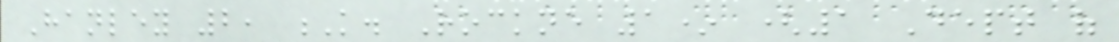Hanley 2, K. Rockne 1* (1 Dept of
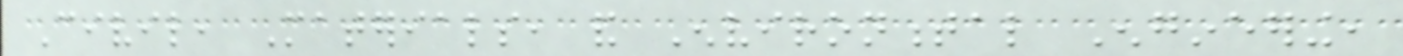Civil, Materials, and Environmental Engineering,
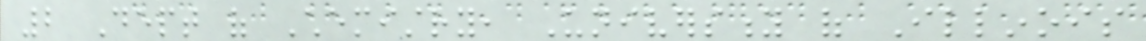2 Dept of Chemistry, University of Illinois
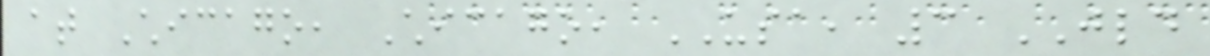at Chicago, Chicago, USA, 3 JLD
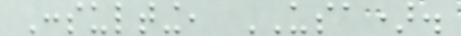Consulting, USA).
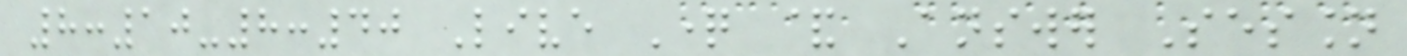8:10-8:40 Live Question & Answer Session
